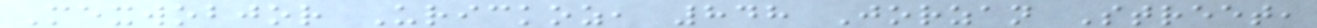Mexwobjor Urickoz, 848 Jorzan Street,
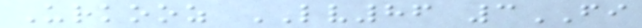Urkooz LV86 3FI
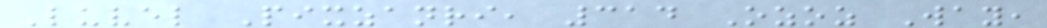Luvel Pixzanri, 314 Ozoz Way,
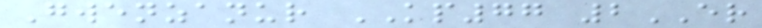Gwenzanur KP77 2ER
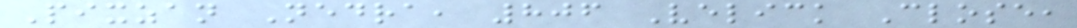Pixzan Nedra, 806 Velick Close,
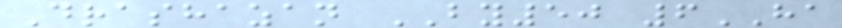Drashazan BY50 6HA
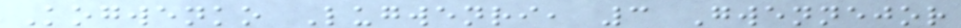Kogwenko Lugwenri, 3 Gwennejor
